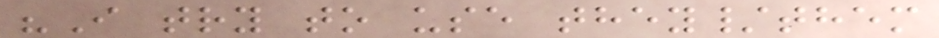"I try to use they/them
